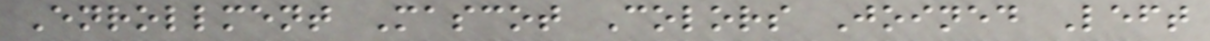Enrollment Mascot Colors Joined Left
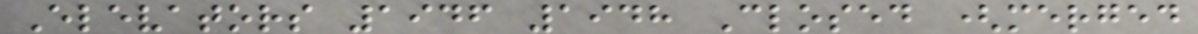Elevators 1946 1948 Closed (merged
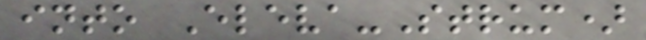into Eleva-Strum)
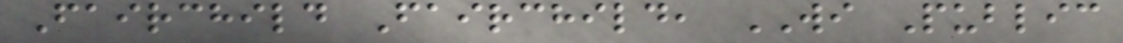Fairchild Fairchild, WI Public
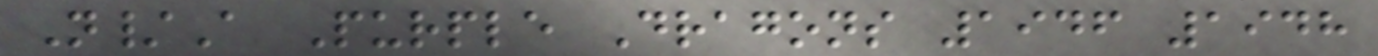N/A Purple Dragons 1946 1948
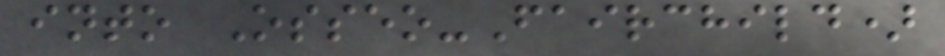into Osseo-Fairchild)
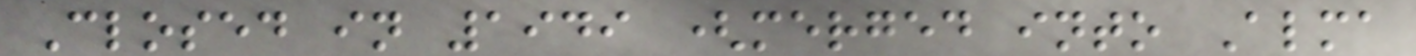Closed in 1949 (merged into Alma
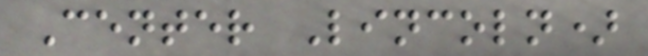Center Lincoln)
